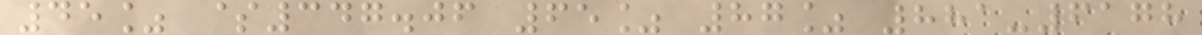45% $347.06 65% 87% 881-6178
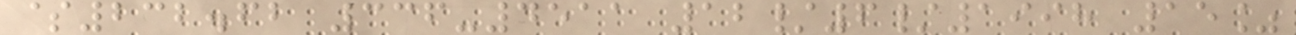$232.62 336-4511 12/6/1998 15%
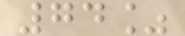74%
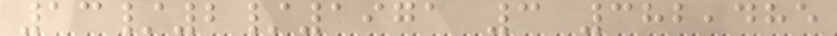13/2/1971 3 382,485
